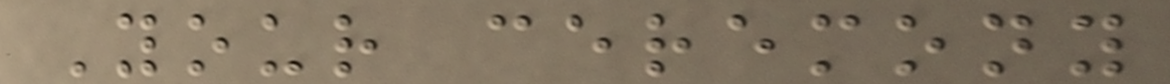Your ceremony
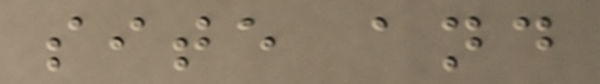site and
